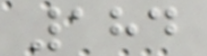184
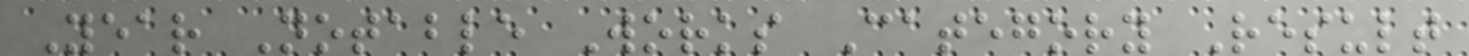Year Notable Works Category Result
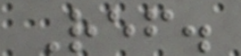Ref.
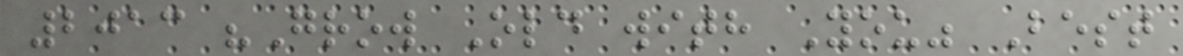2013 "Grow Old with You" Best
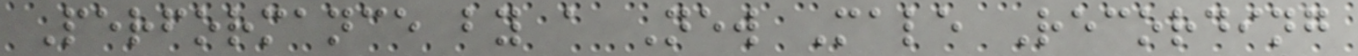Performance by a New Male Recording
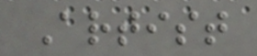Artist
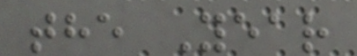the Year
